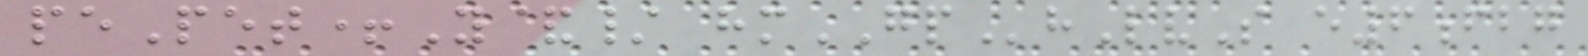pePet+Y&/ hmGPhLvS e6fbg
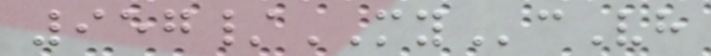957/MYcVh
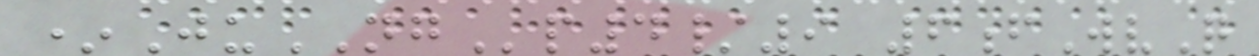*JuNGp4/9 6fWvQ
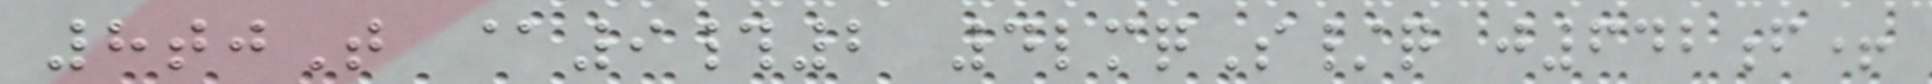8tjT @9#2 4lmqS/q j642f+
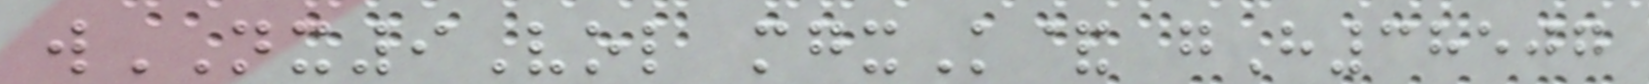wNX9Vol mgxK& gH38507
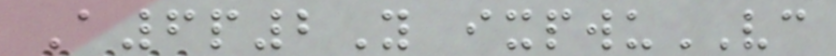A6p2Y ixpwuVC
